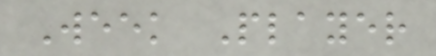Week Player
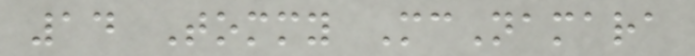14 Tommy McNamara
